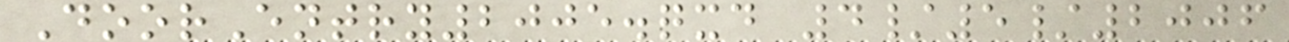DoorEntry2005.qxd 4/5/2006
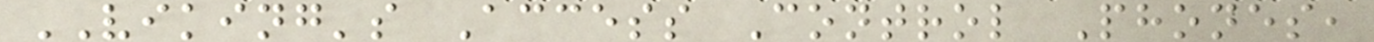VIKING's Access Control Phones,
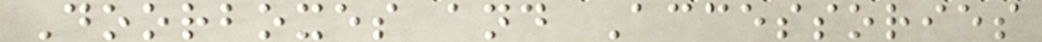Doorboxes and Accessories
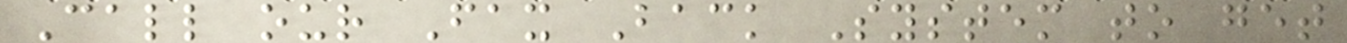Call our Fax Back System to get
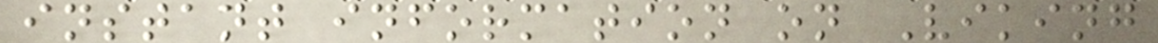instant information on Viking
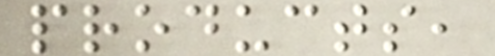products,
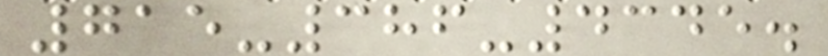715-386-4345.
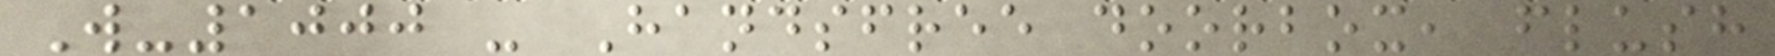W-1000 - Handsfree doorbox, flush
